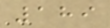189
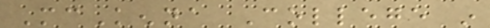McKenna College in
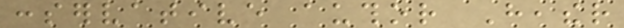conservative author Heather
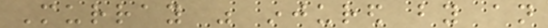Murray was injured by an
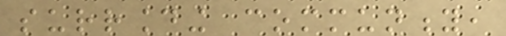surrounding community,
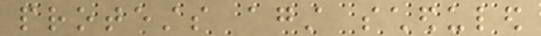protests against scheduled
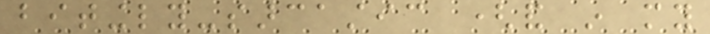bitingly-sarcastic (and in my
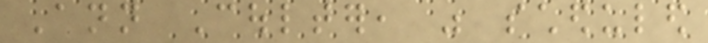Ann Coulter, was scheduled
